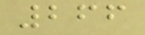266
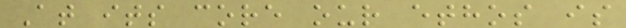At its core our ethos is
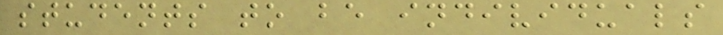students to be individuals
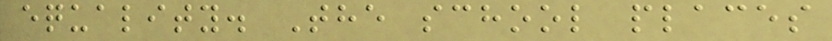equality. The school places
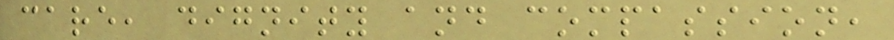care, dignity and compassion,
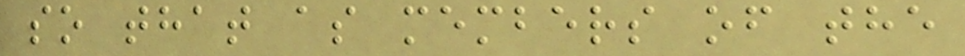so that as members of the
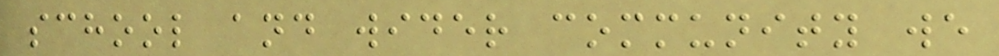school and wider community we
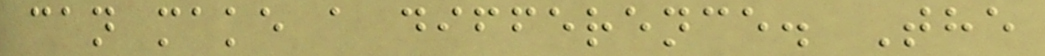can make a difference. The
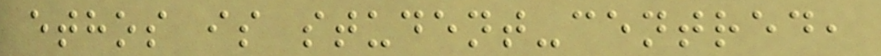ethos is student-centred,
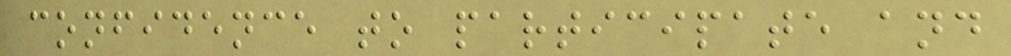confidence to participate and
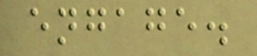engage.
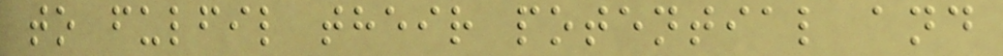to fulfil their potential and
